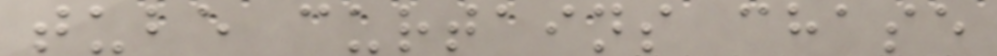tube curtains chase
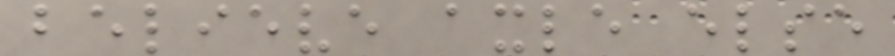believe axle else
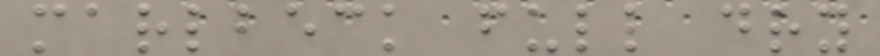marlbeck full dry
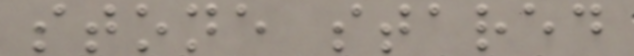stone stared
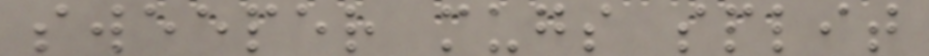sweeper mugs split
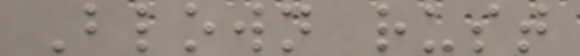Blown rust
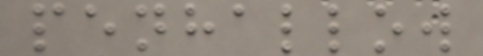penhallow
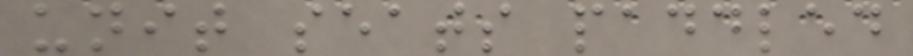unit seats paddled
